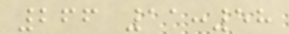266 11:58
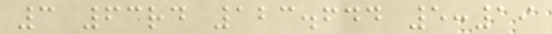3 63rd 123.644 5:19
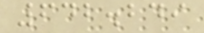642.249
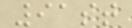91st
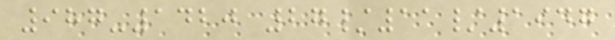987-1420 27/11/1947
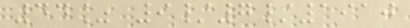44% 9/7/1910
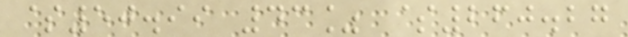$50.99 43% $260.27
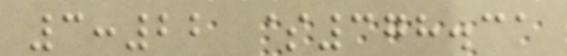3:22 $378.31
